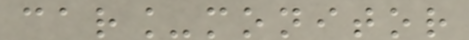car_monitor
